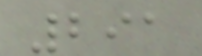291
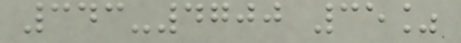343-4700 35%
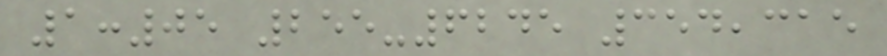1:05 255-6245 354,315
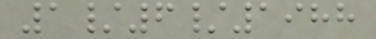1/6/1988
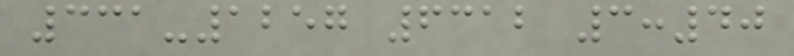331-1257 6312 3:40
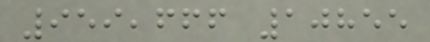959,666 10855
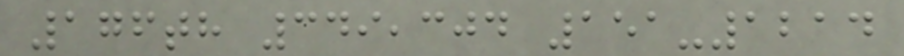176th 349,304 151-1214
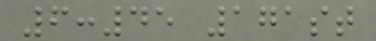6:45 171st
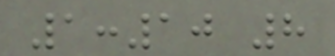1:10 8
